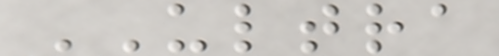ULTRA
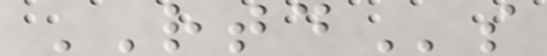RTDs
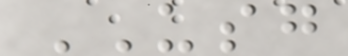USG
